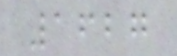1627
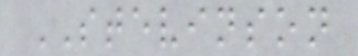STEVINSON
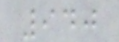940
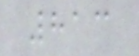813
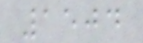1504
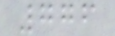776
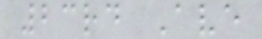23rd Ave
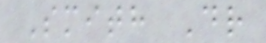Smith Dr
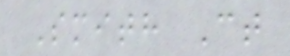Smith Ct
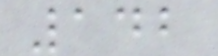142
